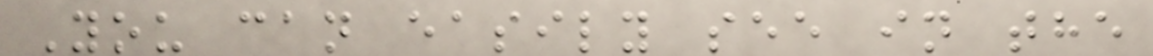You can easily see in the
